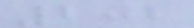202
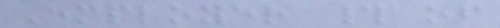Employer # of
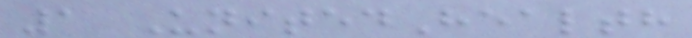1 UnitedHealth
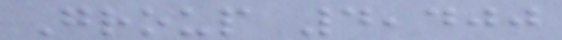Group 4,400
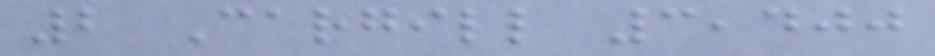2 Cargill 3,400
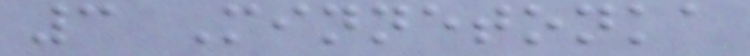3 Minnetonka
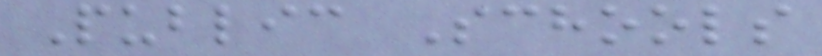Public Schools
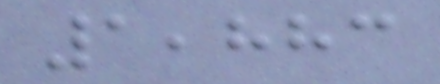1,883
